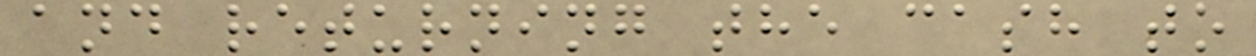and returning the cash to
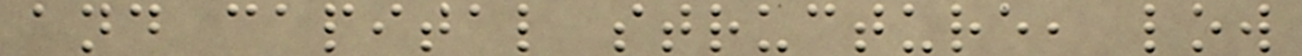and capital structure, low
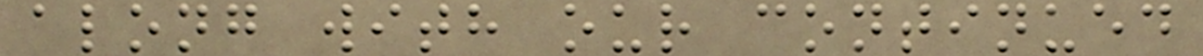along with our continued
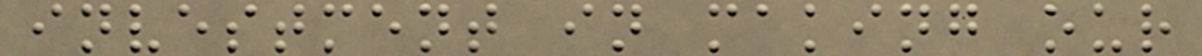investment in making our
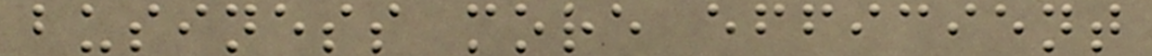business more efficient
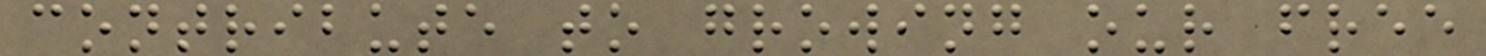contribute to growing our free
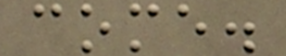come.
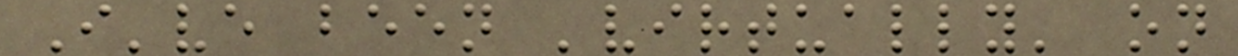I've been 'virtually' on
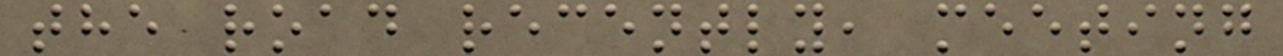the road recently, meeting
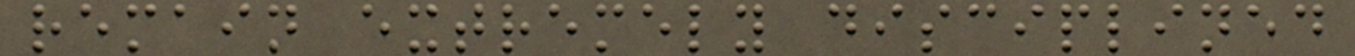remain extremely disciplined
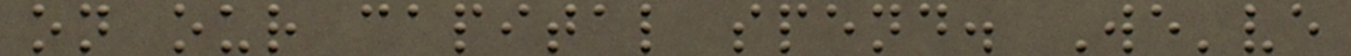on our capital spend. We've
